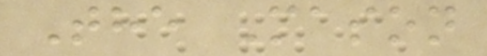The Mason
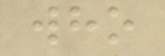who
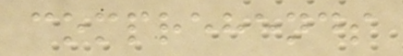comprehends
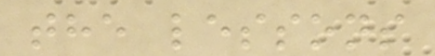the lessons
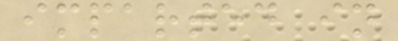imparted in
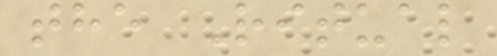the Ritual
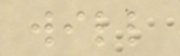will
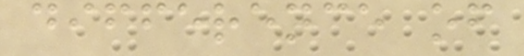difference of
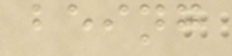being
